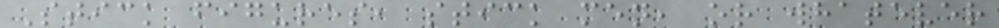Stick figures, stick men, or whatever
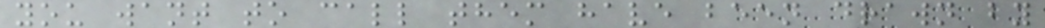you want to call them have been drawn by
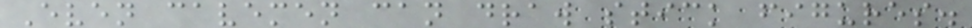Even cavemen can draw stick figures.
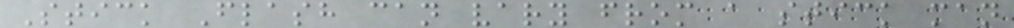Stick Flash can vary from a stick man
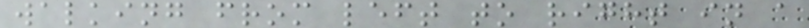walking from left to right in a
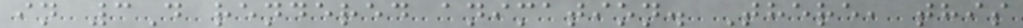in 3D rendered animation. There, this
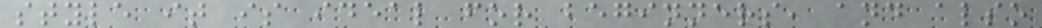style it is ideal for beginners, and also
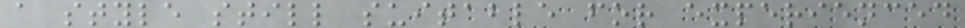a style still suitable for experienced
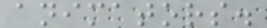animators.
